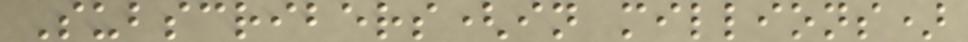Subscribers(in millions)
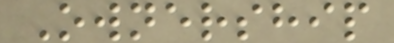Ownership
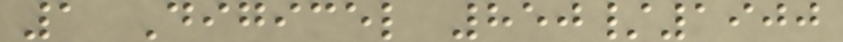1 Digicel 850/1900
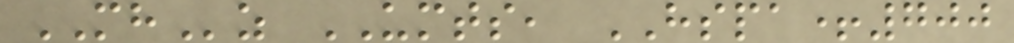MHz UMTS, HSPA+700
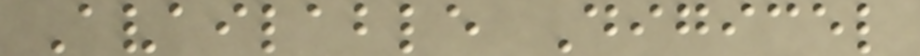Available Digicel
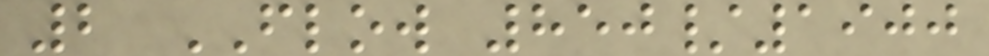2 FLOW 850/1900
